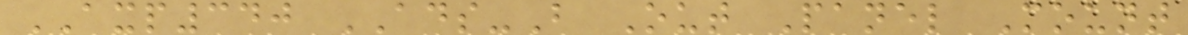AXP340 ADS-B Out Panel Mount
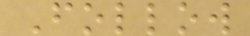Follow
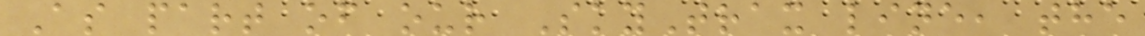As part of our SkyTrax line, the
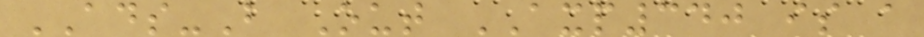ADS-B Out AXP340 is a
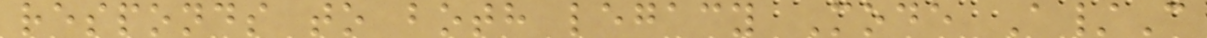responds to both legacy Mode A/C
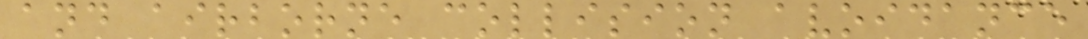and airborne collision avoidance
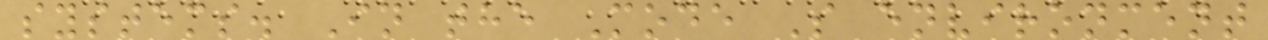systems. In the Mode S environment
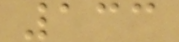133
